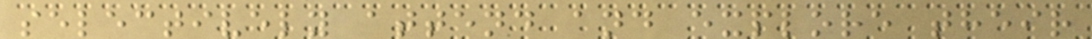selectively attend and explore their
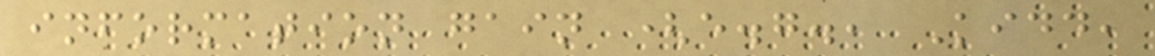information gain (e.g., Kidd,
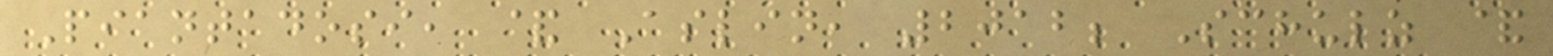Piantadosi, & Aslin, 2012; Schulz &
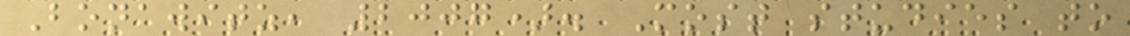Bonawitz, 2007). Most studies to
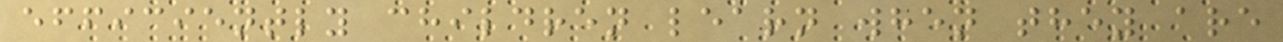efficiently children learn when they are
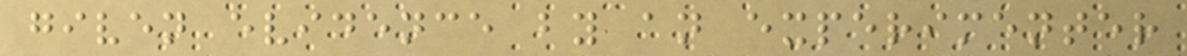given evidence by an experimenter
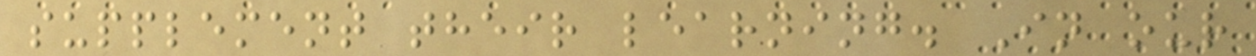supplement their learning. In our
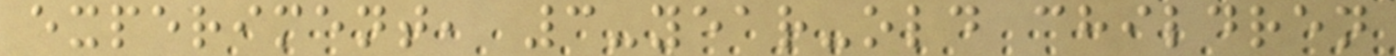experiment, 3-year-old children
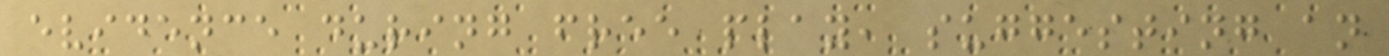evidence during free play, suggesting an
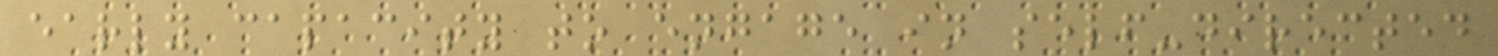early capacity to engage in self-directed
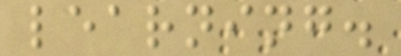learning.
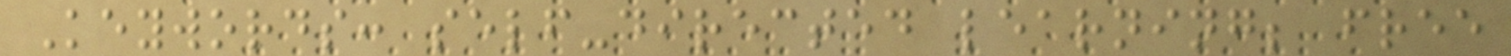Keywords: self-directed learning; free
